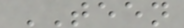TEEN
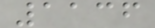1136
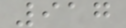917
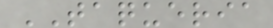TAQUERIA
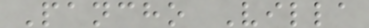Pancho Villa
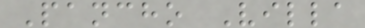Pancho Villa
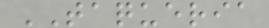TAQUERIA
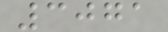3071
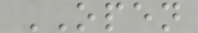OPEN
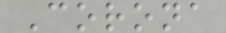Corona
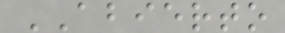ABIERTO
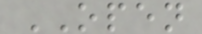OPEN
